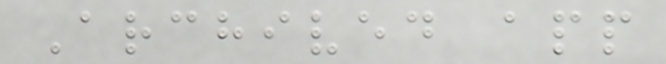Archived app
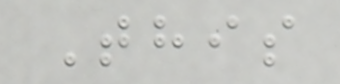This
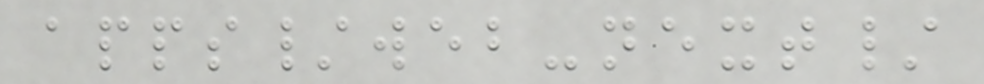apps/web-next/
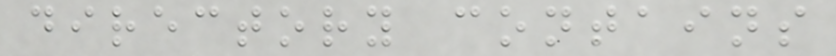directory contains
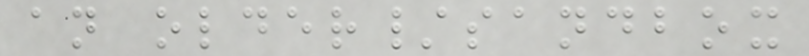an older/sandbox
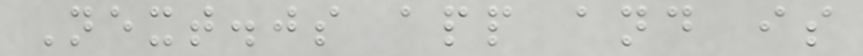Next.js app and is
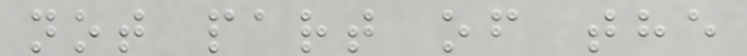not part of the
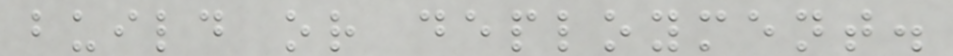build or deployment.
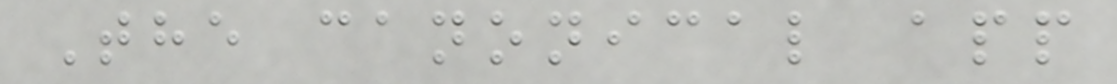The canonical app
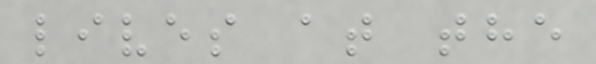lives at the
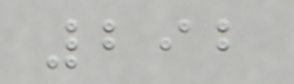292
